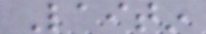Laitin
